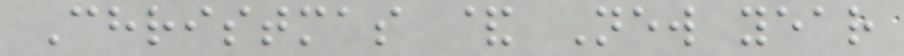Christmas & New year
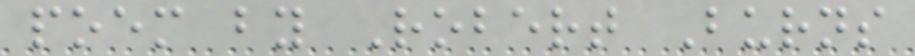poem by Robert Burns
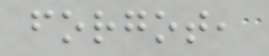forgot,
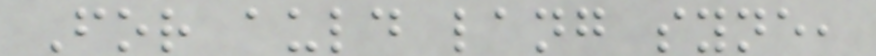For auld lang syne,
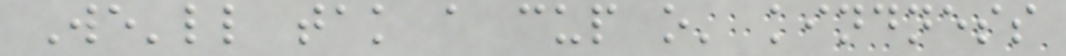We'll tak a cup o' kindness
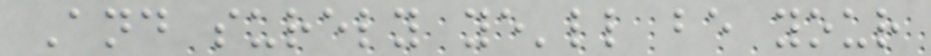And surely ye'll be your
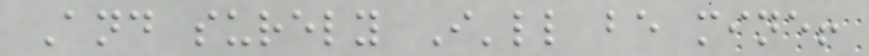And surely I'll be mine!
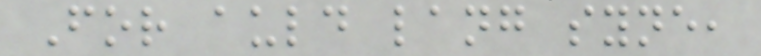For auld lang syne,
